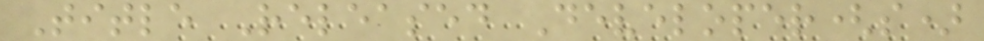Title Released Developer(s)
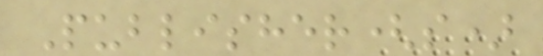Publisher(s)
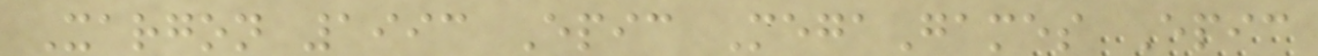Xargon 1993 Epic MegaGames Epic
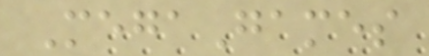MegaGames
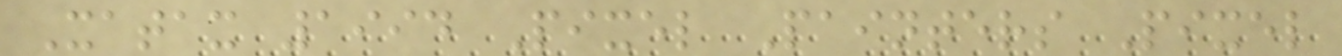Xatax 1994 Pixel Painters Pixel
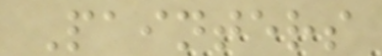Painters
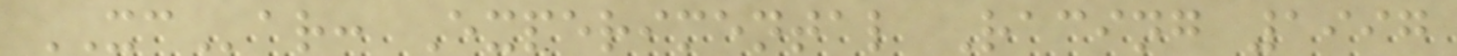XCar: Experimental Racing 1997
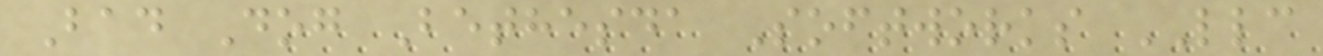Bad Dog Bethesda Softworks LLC
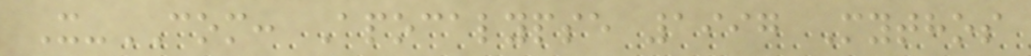X-COM: Apocalypse 1997 Mythos
